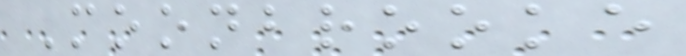Moonbrooke
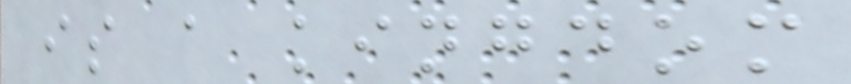is a kingdom
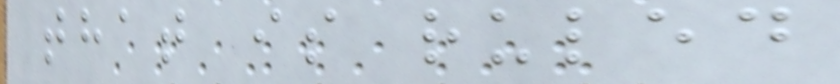that is ruled
